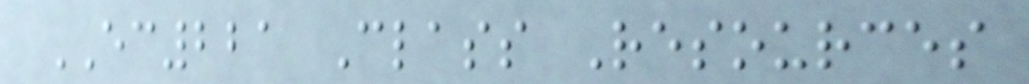EC221 Class Resources
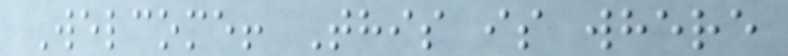Welcome! This is where
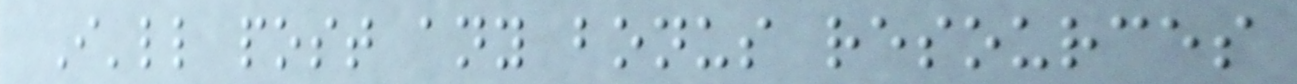I'll post any bonus resources
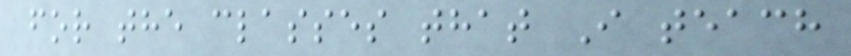for the classes that I teach
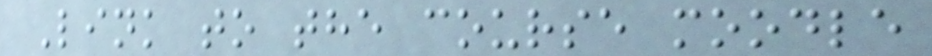Link to the course moodle
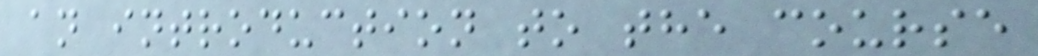an introduction to the course
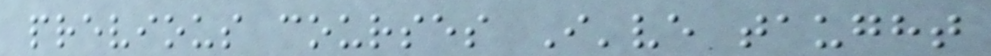previous courses I've taught
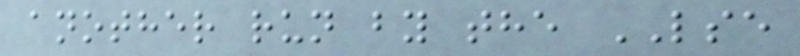another run by the LSE
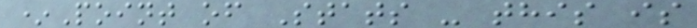*Point of Stats - this is
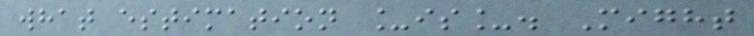what estimation _is_. Might
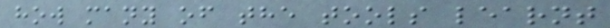how many of the tools learnt
